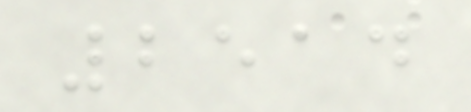2514
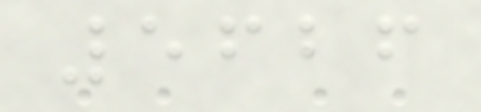5626
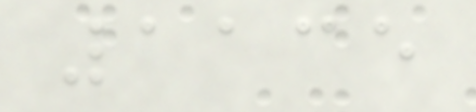1135
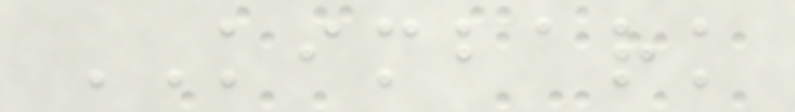KIMBARK
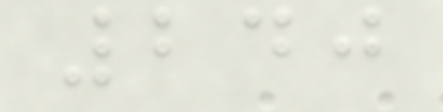240
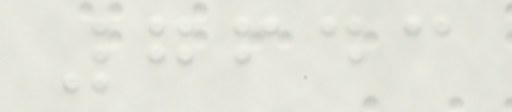7643
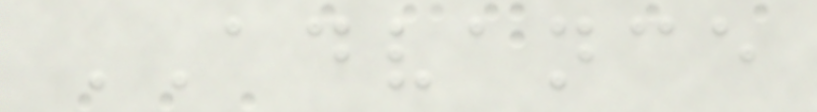ADVANCE
